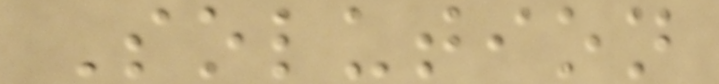Solution
